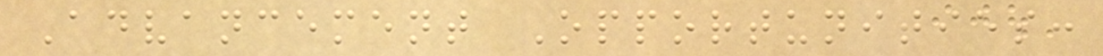Advancement Opportunities:
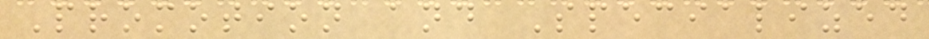Promotion and Specialized
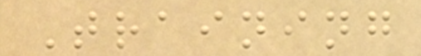Training
